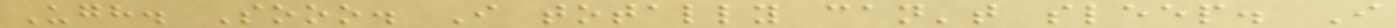Ugh. Sooo. I totally can't sleep. I
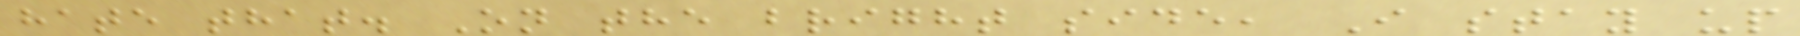hate that. On the bright side, I stay up
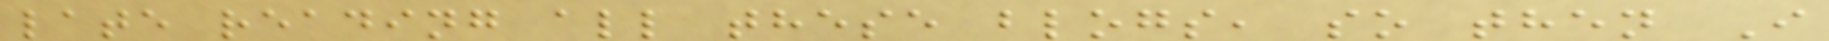late reading all these blogs, so then I
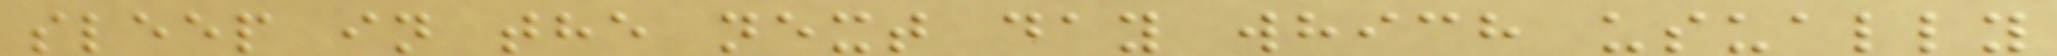sleep in the next day which usually
